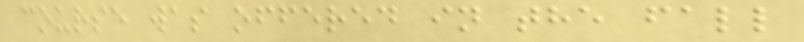course was offered in the fall
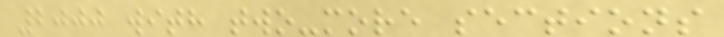2000 with two-more sections
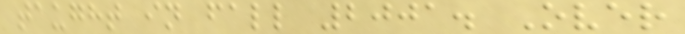taught in fall 2001. Over
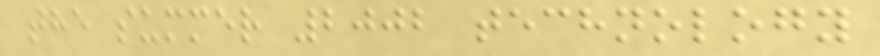the summer 2002 technology
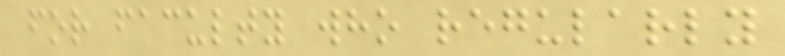for faculty who regularly
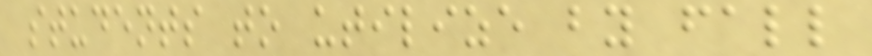students to utilize by fall
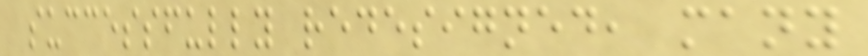successfully redesigned, many
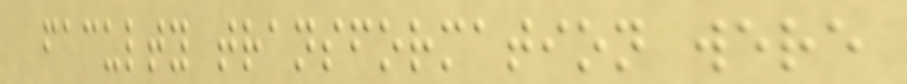faculty transformation were
